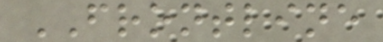FRONTLINE
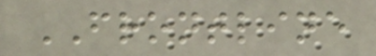FRONTLINE
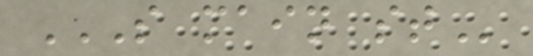S MAIN ST
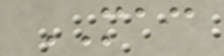MAC
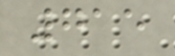715
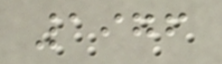1976
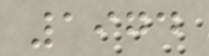1974
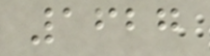1627
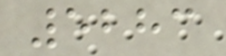5283
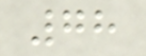78
